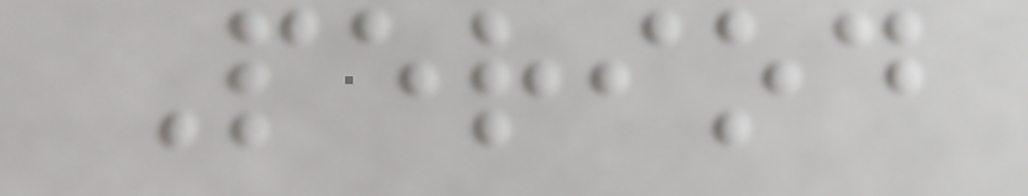Period
